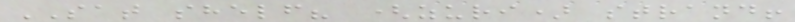SAT shelf? (zuri) strand!
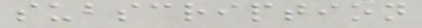subscription
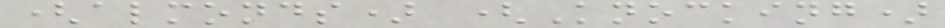(almonds) (Knocking)
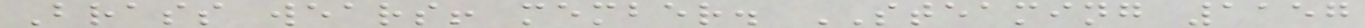Brass wears! member. STEAMING 1157
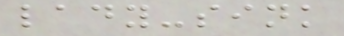lady-sink
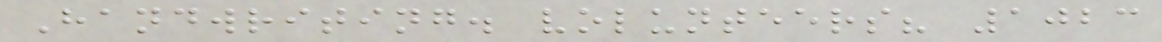Handwriting. volunteers? 1023
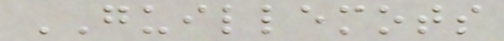GUILLEMOTS
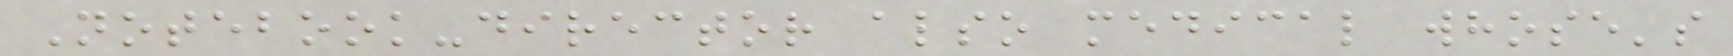Notebook-director also medical whose's
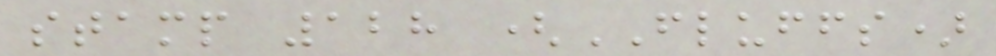stamp 128 (FLUFFS)
